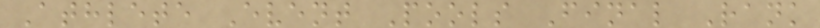Athlete Event Pools Final Rank
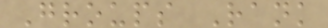Groups Rank
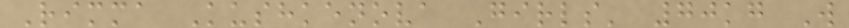Rimma Kushkenova Girls' 70kg W
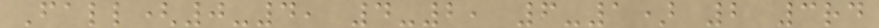Fall(0-4, 4-2, 6-1) 2 3rd
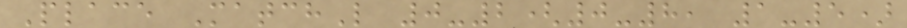Place MatchL 0-2(0-8, 1-5)
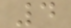4
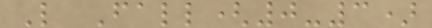L Fall(0-3)
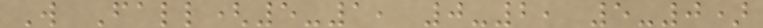W Fall(5-1, 0-2, 5-0)
